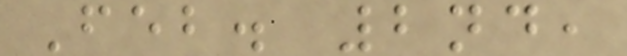Feb. 2nd,
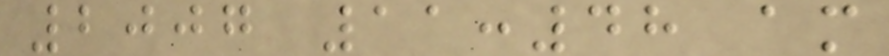2007 11:48 am
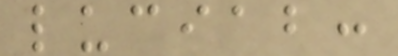luciab:
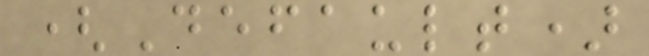(Default)
